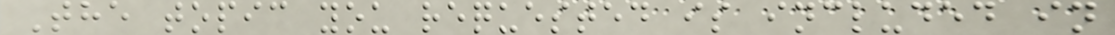The topic you requested is included in
